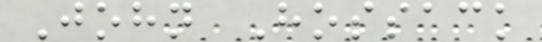John Hossack
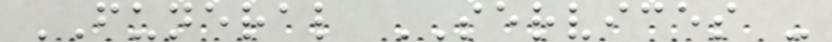FUNERAL SERVICES -
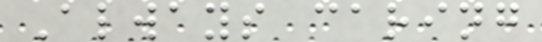Always caring
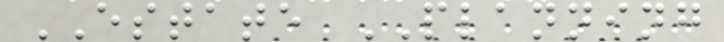ESTATE PLANNING
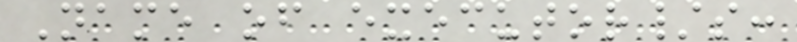Name of executor/s:
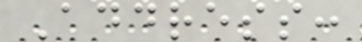Address:
